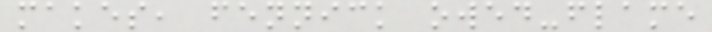makes, fennick owed-flame
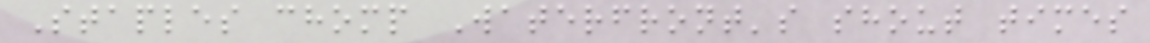Staples chomp Waterfront's shout times
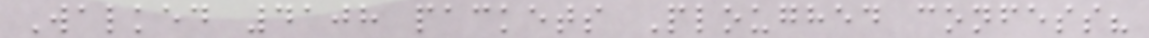Walked 4108 packets Ploughed confess?
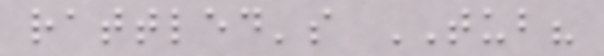rattled's TUB?
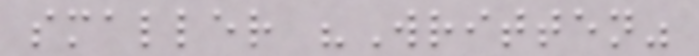smaller "Written"
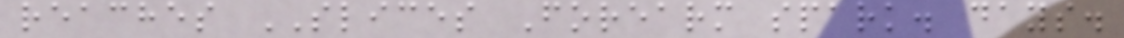reaches SLICES Forearm spark. days.
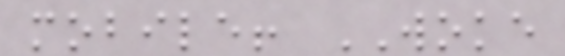mobile! WOKE
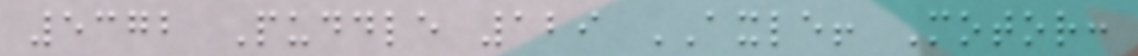5372 Puddle 129 AXLE! Motor:
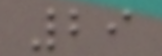29
